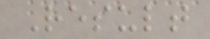Result
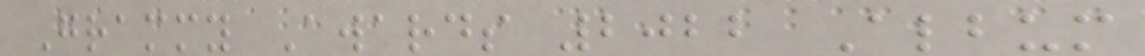Grammy Awards 2022 Album
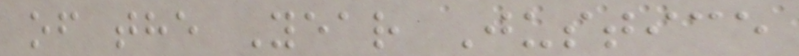of the Year Justice
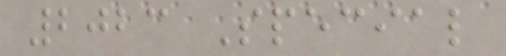2023 Special
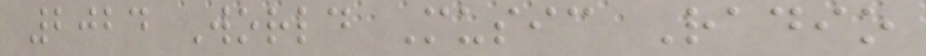2024 World Music Radio
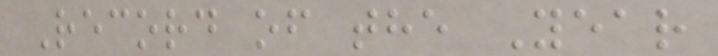Record of the Year
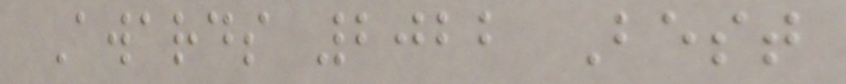Awards 2022 Best
